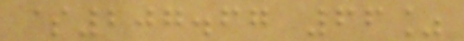$207.67 66%
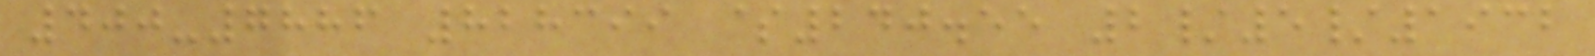400-7886 828399 $240.55 2/5/1932
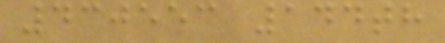430553 144th
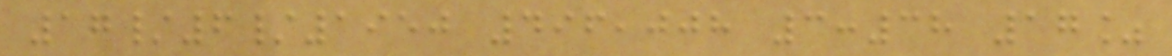17/6/1950 496,008 3:38 17%
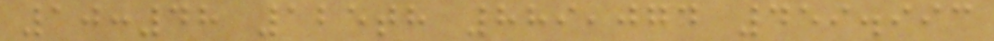10:48 125th 889,074 459.993
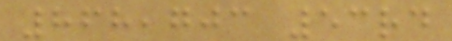868,703 53rd
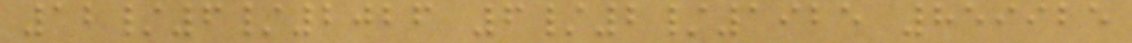12/6/2026 6/2/1925 859925
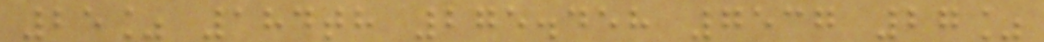25% 184th 275.458 7537 27%
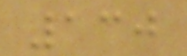130
